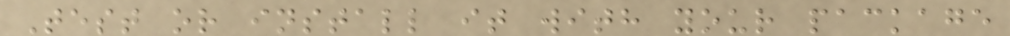Test or install it with your package
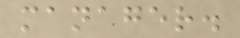manager.
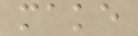make
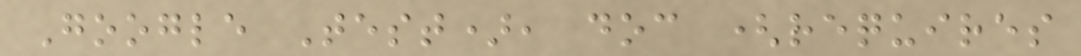Google Test), doc (requires
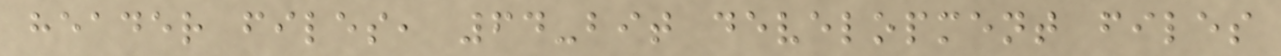header files, 64-bit development files
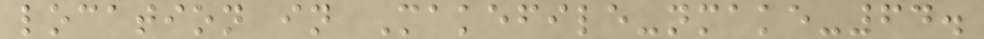location in Makefile-nmake-64.
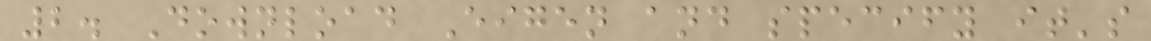2. Download Eigen and specify it's
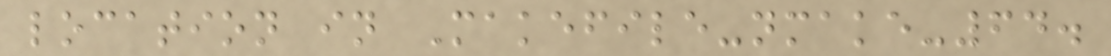location in Makefile-nmake-64.
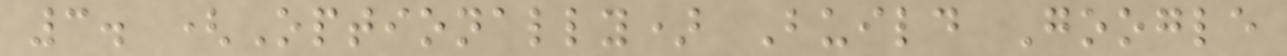3. (Optionally) Build Google
